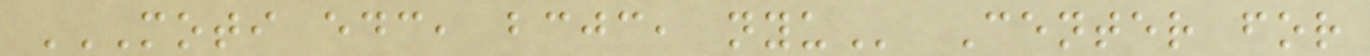MOTI EDC, BCJC, NYU Center for
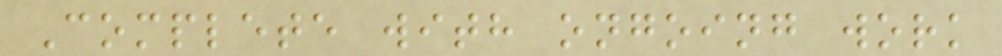Complete with ongoing work
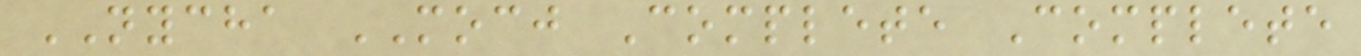NYCHA MOCJ Complete Complete
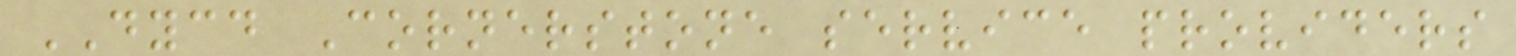DYCD Cornerstone service providers
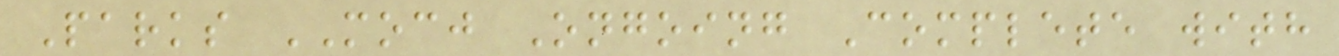Parks MOCJ Ongoing Complete with
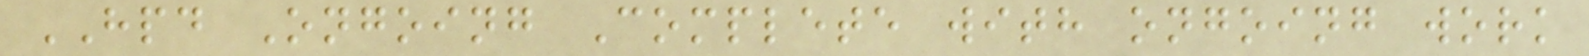HPD Ongoing Complete with ongoing work
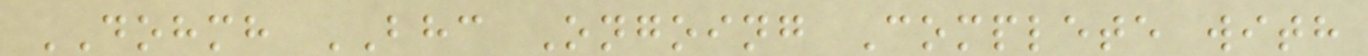DOHMH BHC Ongoing Complete with
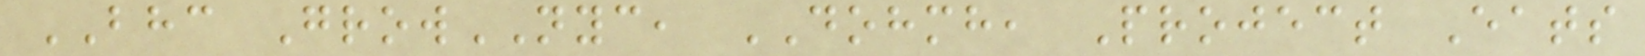BHC GrowNYC, DOHMH, Project Eats
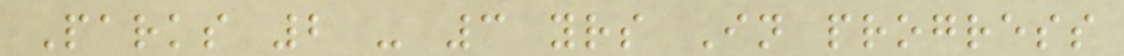Parks 2 - 3 yrs In progress
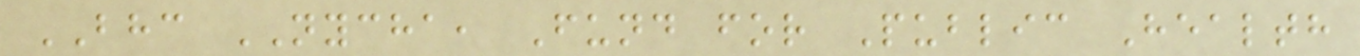BHC NYCHA, Fund for Public Health
